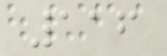116
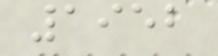1952
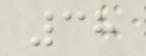38
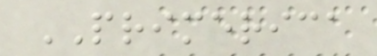PRIMERICA
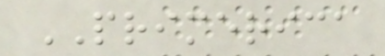PRIMERICA
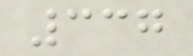337
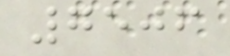7506
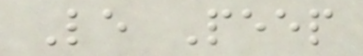Le Peep
